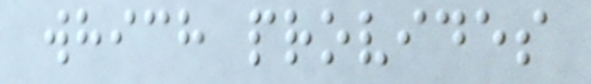which provides
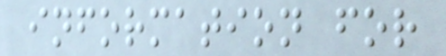information for
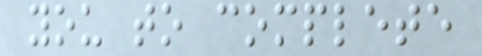you to complete
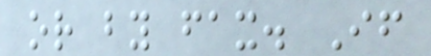or by fax. If
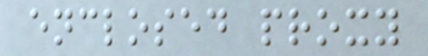enclosed proxy
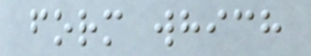form which
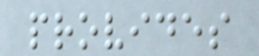provides
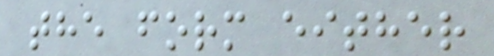the form either
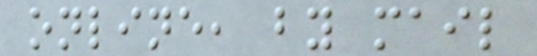online, by mail
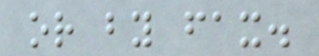or by fax.
